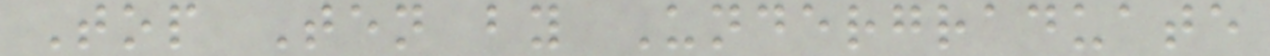Top Ten by Undergraduate
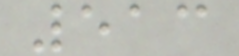513
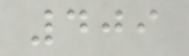409
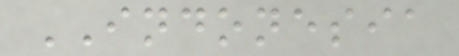INDONESIA
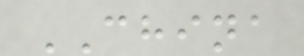CHINA
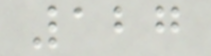127
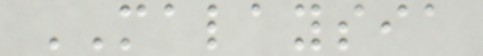MALAYSIA
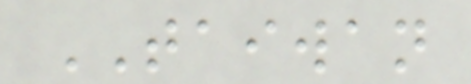TAIWAN
